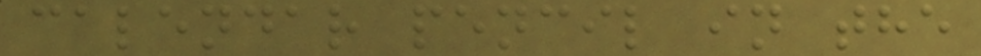calendar pencil in the
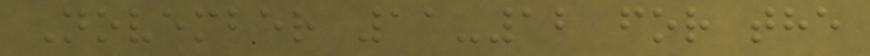November 11-12 for the
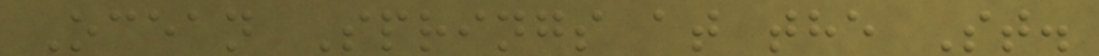Ocean Springs at the St.
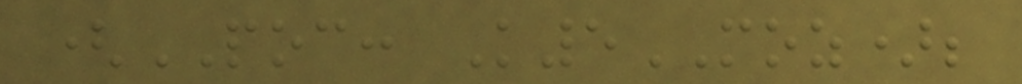(POC: K5MOZ);
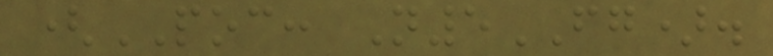(POC: N5FG).
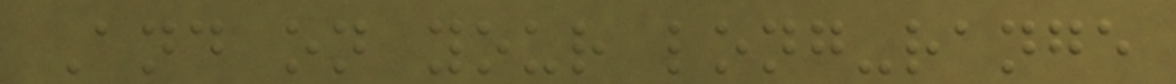And on your long-range
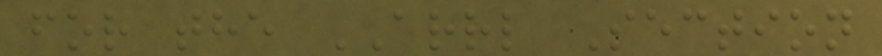for the ARRL Section
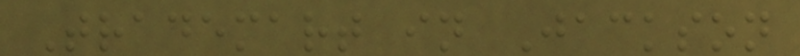Trademart in Jackson
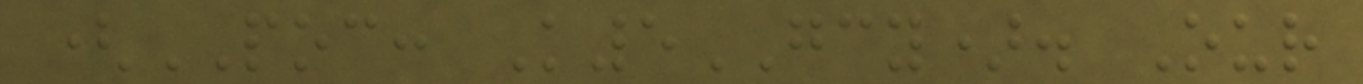(POC: K5GCY). Our
